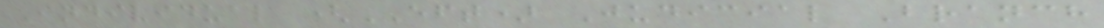Individual (EFT) Judicial Branch
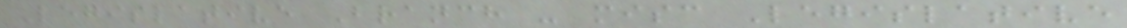Legislative Branch - misc Legislative
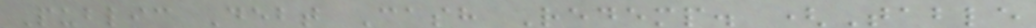Public Debt Cash Redemp. (Table
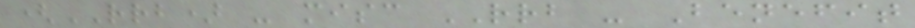(RRB) - misc RRB - Benefit
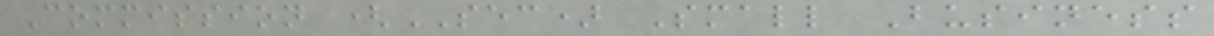Commission (SEC) Small Business
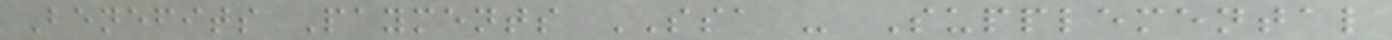Benefits Payments SSA - Supplemental
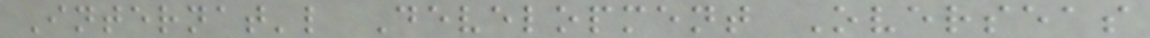Internat'l Development Overseas
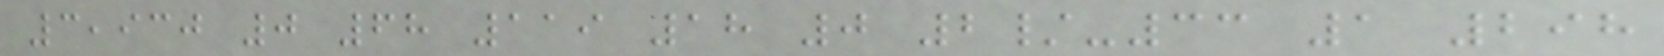3,930 0 68 119 18 0 2/-33 1 298
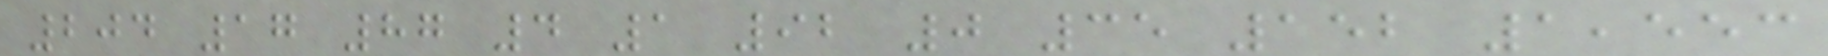204 17 87 4 1 92 0 35 152 1,553
